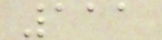111
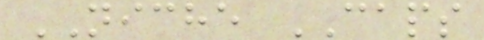NICHE CAPS
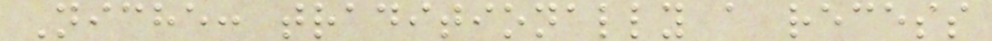Niche: traditionally a recess
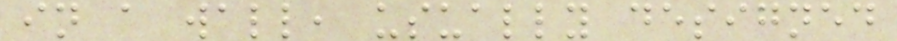in a wall, usually designed
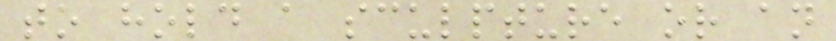to hold a sculpture or an
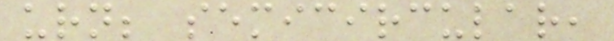urn; semicircular,
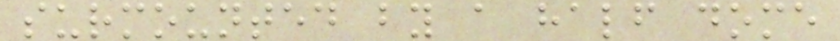surmounted by a half dome
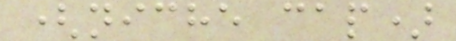(niche cap)
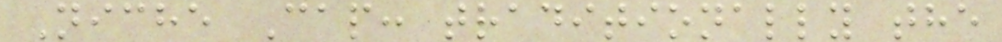Niche Cap: traditionally the
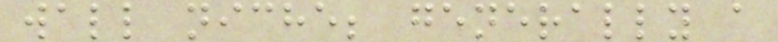wall niche; generally a
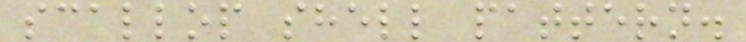scallop shell pattern.
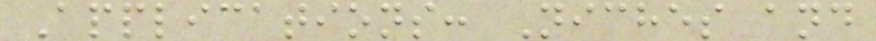Applications: Niches and
